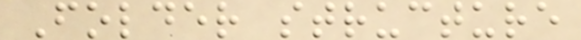Folder structure
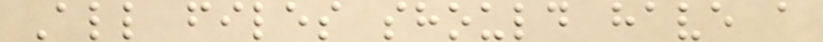All files should have a
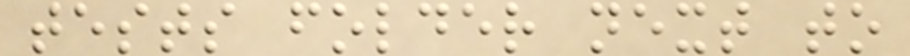tests folder next to
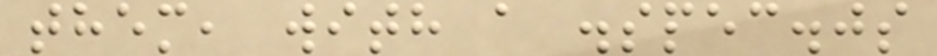them, with a .spec.js
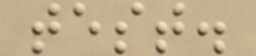test.
